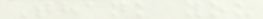Thank you
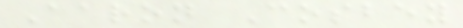Aaron Cosbey
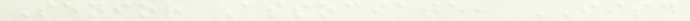Senior Associate, IISD
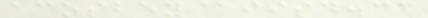acosbey@iisd.ca
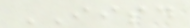IISD
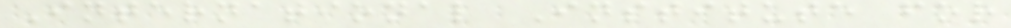International Institute for
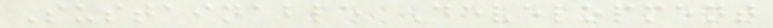Sustainable Development
